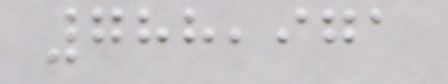788,971
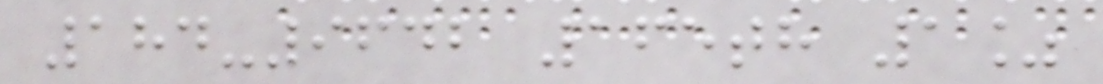184-9642 165th 1%
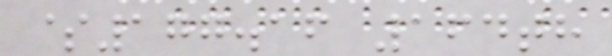$177.16 164th
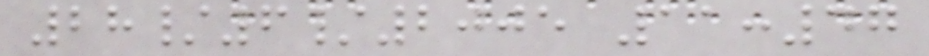28/6/2005 11:47
